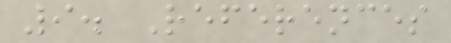9. References
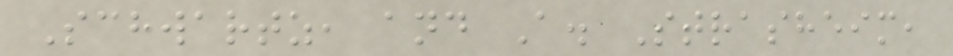Schwartz, and A. Strasheim,
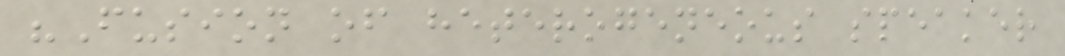"Fusion of heterogeneous speaker
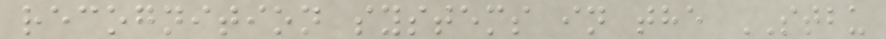recognition systems in the STBU
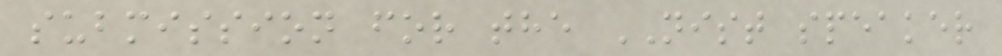submission for the NIST speaker
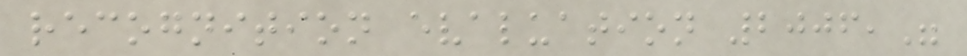recognition evaluation 2006,"
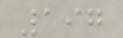197
